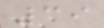39
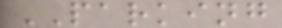PARKING
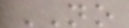NO
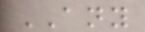ANY
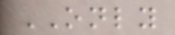ONLY
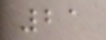21
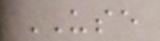USE
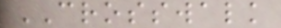CROSSWALK
